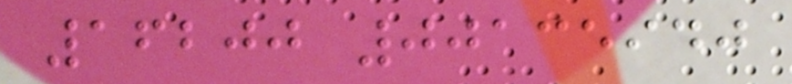16200 00135940
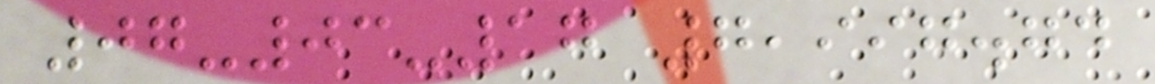07-03-17 7,997.74
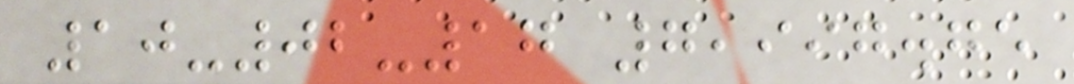10-02-17 7,997.75
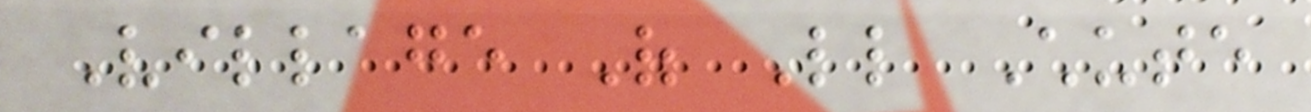Village Of Little Chute
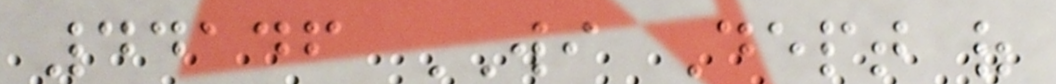44146 WI Dept of
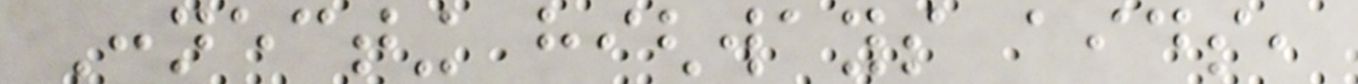Connecting highways aids,
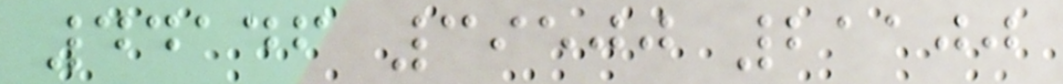44146 39500 21100
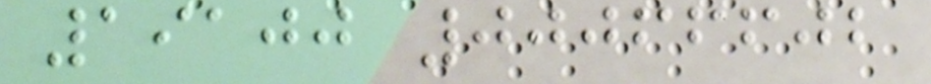19100 00066602
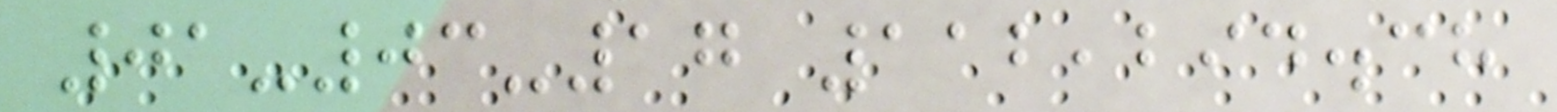01-03-17 112,294.38
